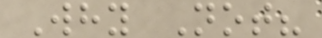Why Not?
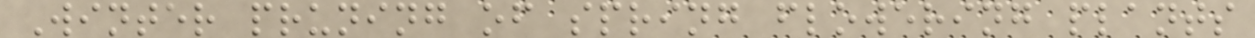Winter pruning of spring flowering plants
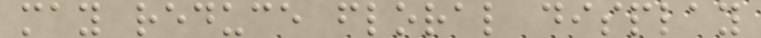may reduce floral display
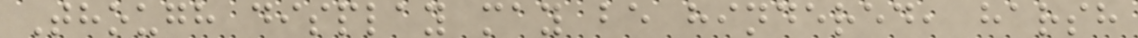Though display may be hindered, harsh
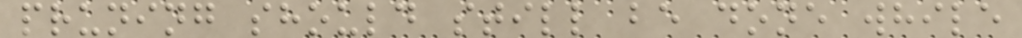pruning should still be done while
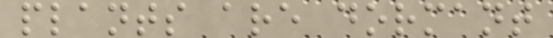plants are dormant
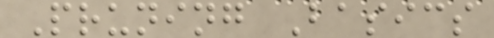Pruning Basics
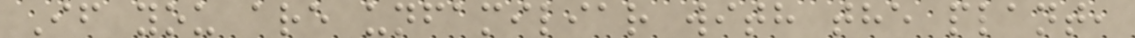If you are unfamiliar with the plant,
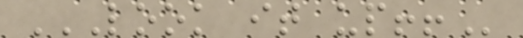LOOK IT UP!!
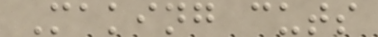Making cuts
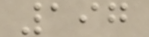197
